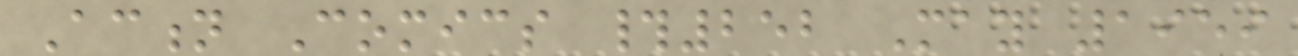Action Comics #252 May 1959
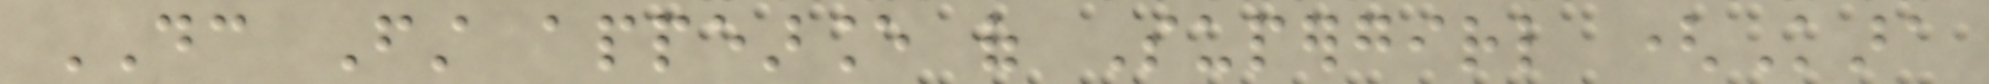DC First appearance of Supergirl (Kara
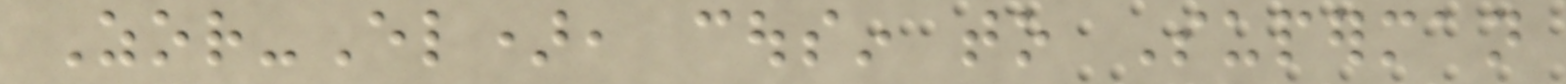Zor-El), cousin to Superman
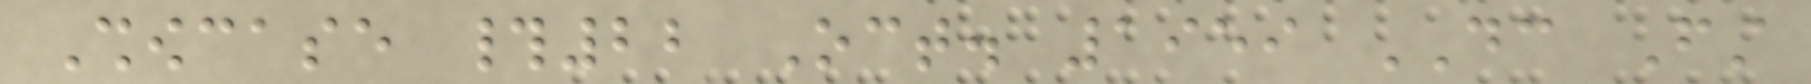Showcase #22 Oct. 1959 DC First
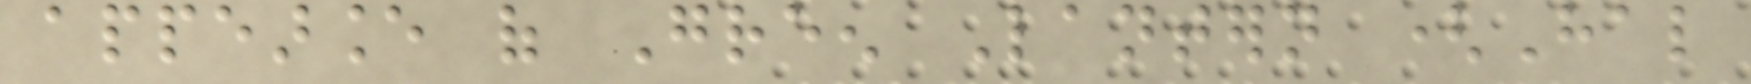appearance of Green Lantern (Hal
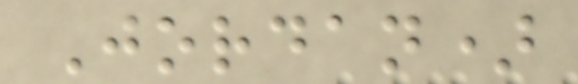Jordan)
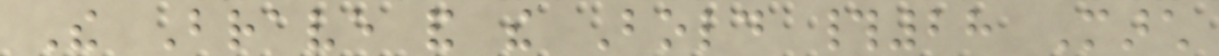The Brave and the Bold #28 March
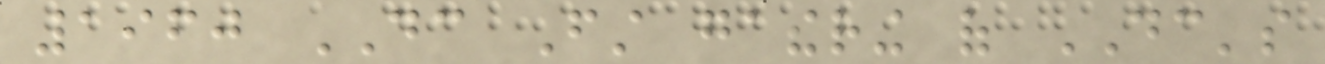1960 DC First gathering of DC's
